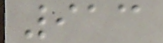913
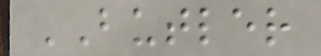BUTLER
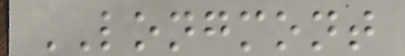LONGMONT
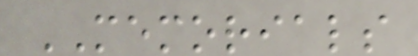MEMORIALS
